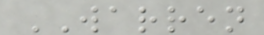WARREN
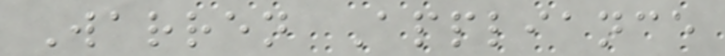Warren Appliance
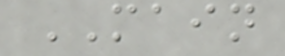MAIN
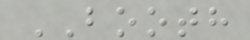BOOTH
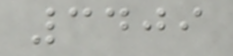3409
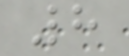8
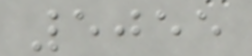5055
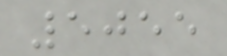5055
